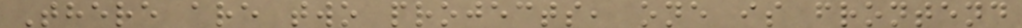There are two projects, one is frontend
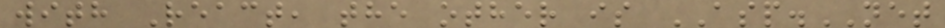with React, the other is ASP.NET
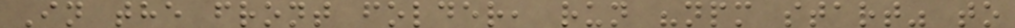In the front folder, run "npm start" to
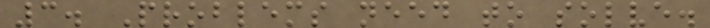3. Problems need to solve.
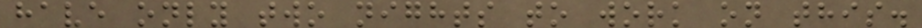have only two nights to work on this.
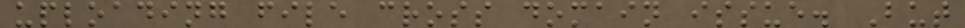uploading file cross domain issue. But
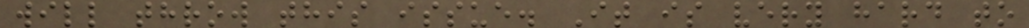will throw this issue. It is very hard to
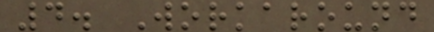4. Workaround
